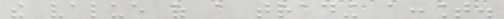the value of a trading account.
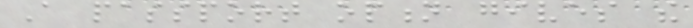A passport option gives the
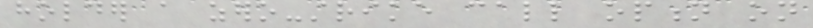holder a zero-strike call option on
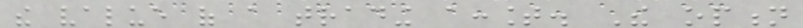the value of a trading account. The option
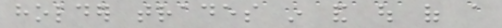holder trades in and out of a
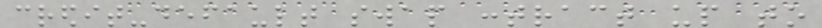credit-default swap contract up to
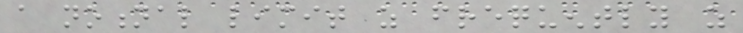a notional limit as frequently as
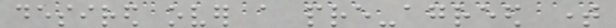desired over a pre-agreed time
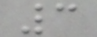3
